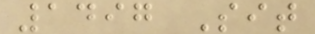1497 Sit
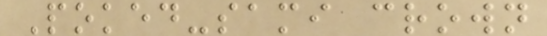Poked-sami crown
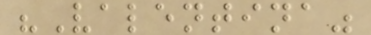"Valentina"
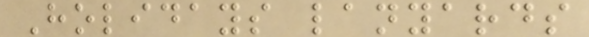Holidays lanyards
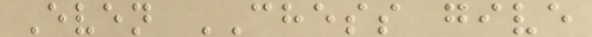Even CHESS give
